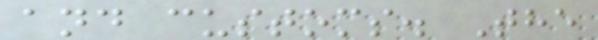and customs. The
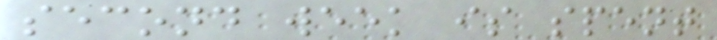second week is spent
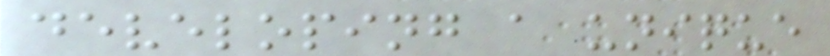developing a unique
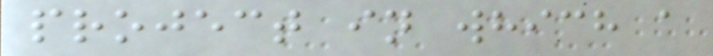project in which a
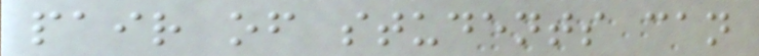pair of students can
